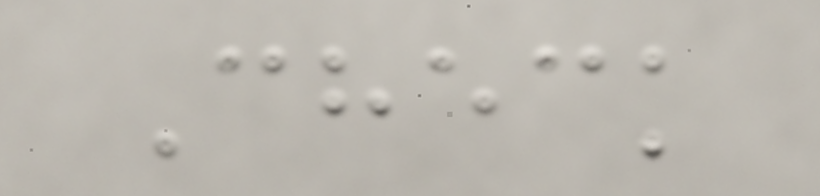Check
